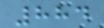884
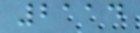2114
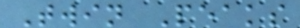Twin Peaks
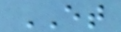ET
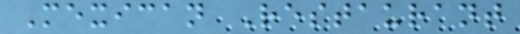Mexican Restaurant
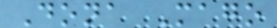Dona Mago
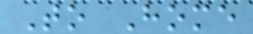To Home
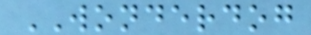WONDERDOG
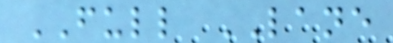FULL LANE
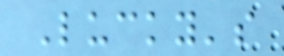Lucky's
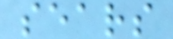sears
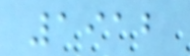1912
